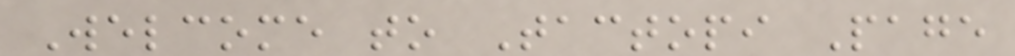Welcome to Tactopi Page
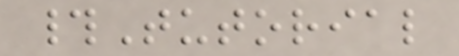#Tutorial
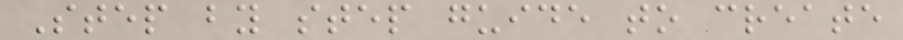Step by step guide to create
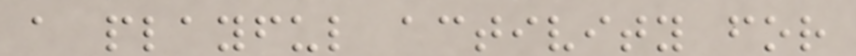a playful activity for
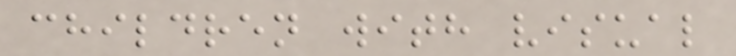children with visual
